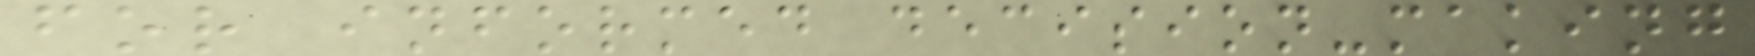for informed decision-making
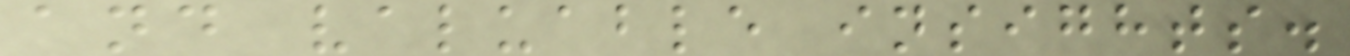and valuable insights.
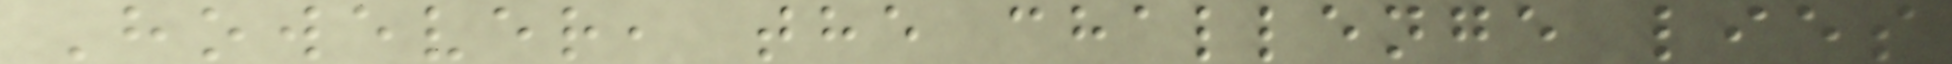However, the challenge lies
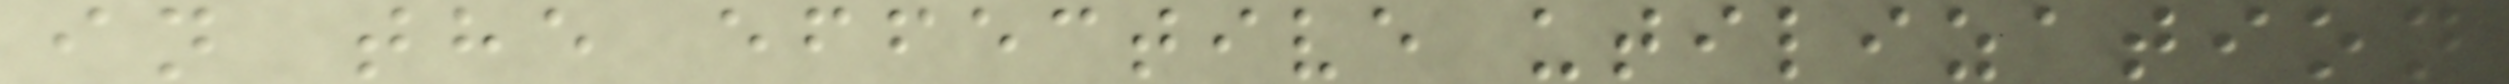in the effective utilization
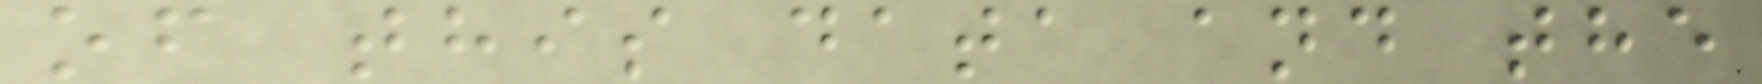of this data and the
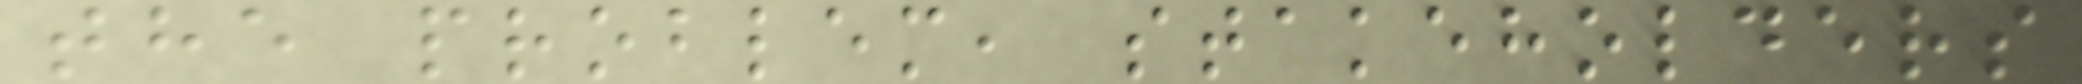the problem, stakeholders
